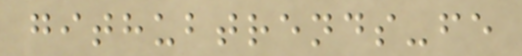githubtrends-fe
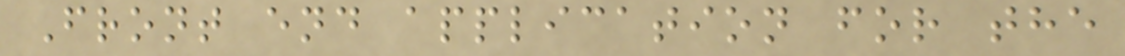Front end application for the
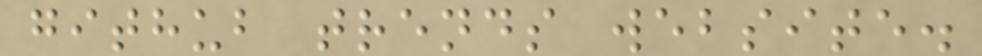github trends website.
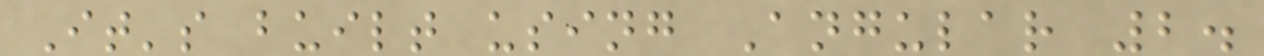It's built using Angular 2.
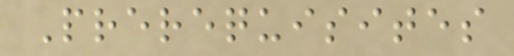Prerequisites
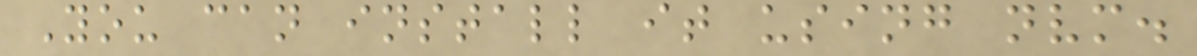You can install it using nvm.
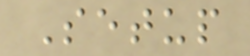Setup
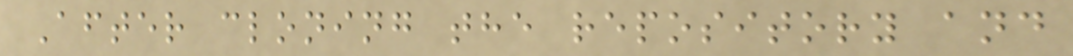After cloning the repository and
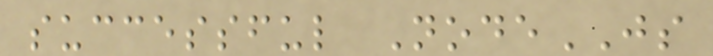successful NodeJS
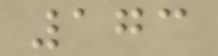173
